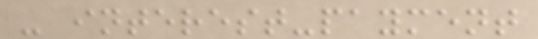- interest-payment
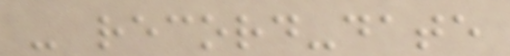- record-date
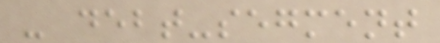- debt-segment
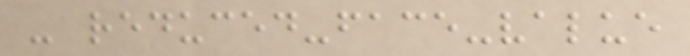- reduced-face-value
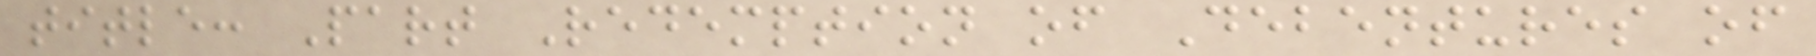title: Part Redemption of Debentures of
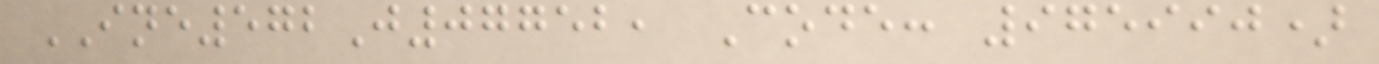INE572J07752, Code: 975990)
